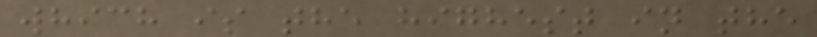which is the highest in the
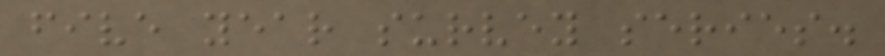five year survey series.
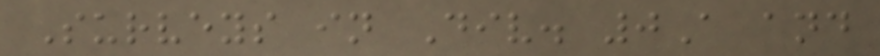Surveys in Div. 0A and
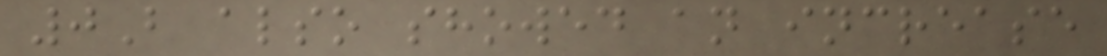0B also showed an increase
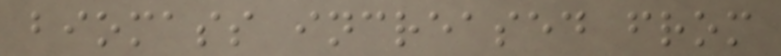biomass increased from
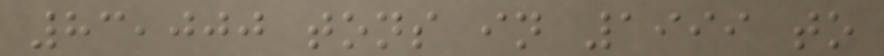83,000 tons in 1999 to
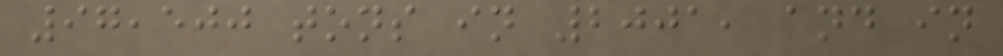97,500 tons in 2001, and in
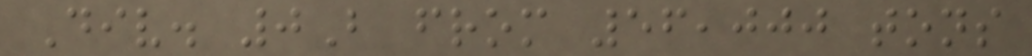Div. 0B from 56,000 tons
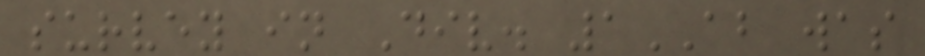survey in Div. 1AB was
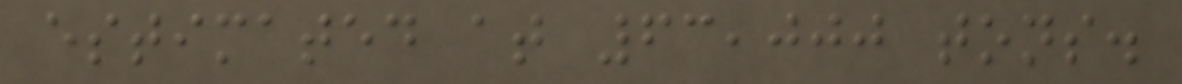estimated at 63,000 tons.
